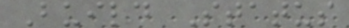Build Status
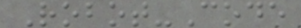Robot-Code
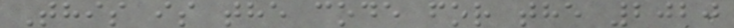This is the code for the 2020
